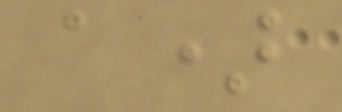a)
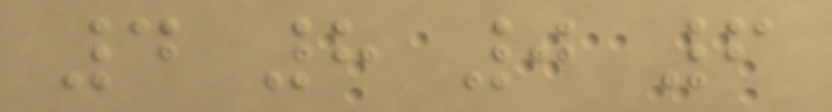4 8 0 6
